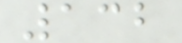132
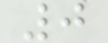0
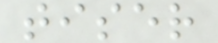tiser
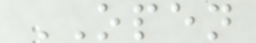OPEN
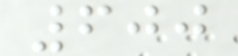600
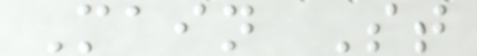Main St
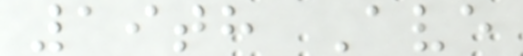19th Ave
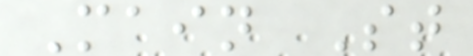Main St
